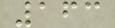163
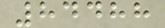84488
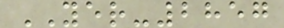YER-2857
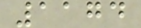1174
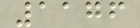1176
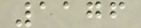1176
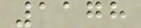1178
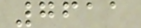7611
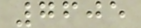7605
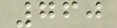760
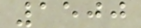1500
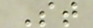St
